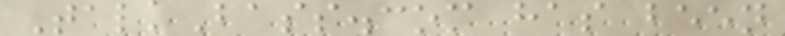TalkBass.com has been
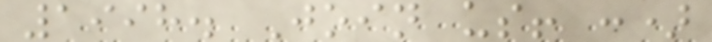1998. Join us! :)
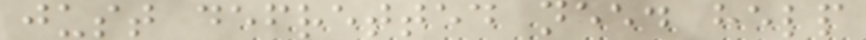just defretted need help
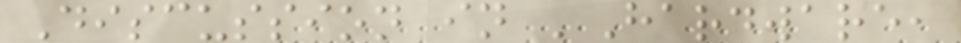Discussion in 'Hardware,
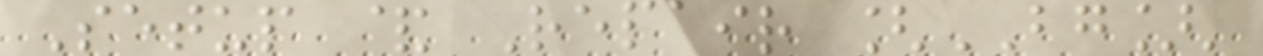Setup & Repair [BG]'
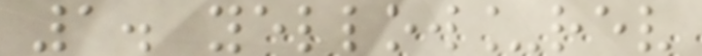1. yellow_rev
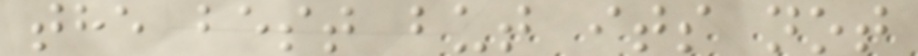the best but its not
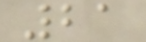21
